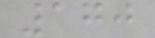170
